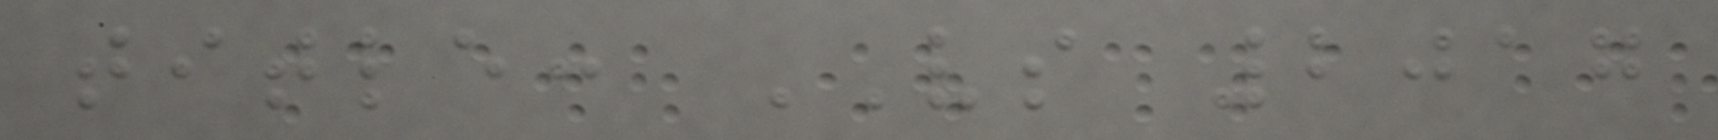title: VS 2017
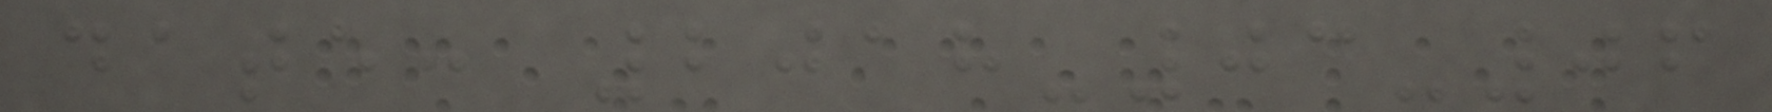date: 2018-03-06
